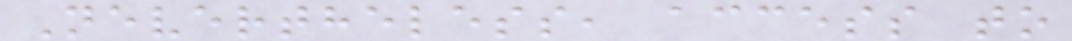Nevertheless, access to
